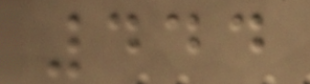444
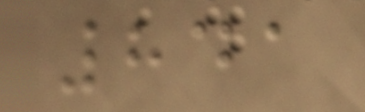841
